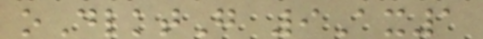oDlktG 9Ax1
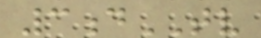3dTV
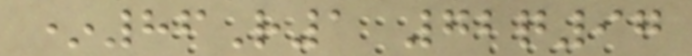*86R1 72q97
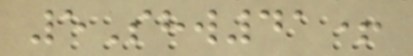5Shw41+
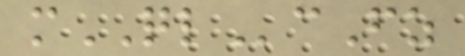mQLcFz
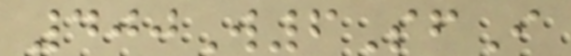400W6SfI
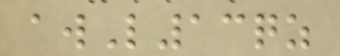awL13qz
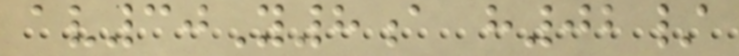av30Y8a h02/
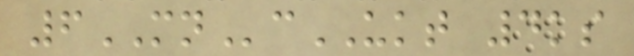6MNcUKT 4ks
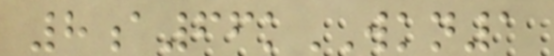8a66kWKN1
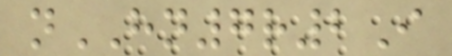nHN7r2I
